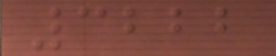3222
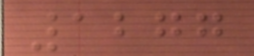1277
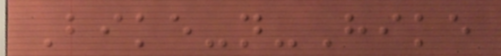Bike-n-Hike
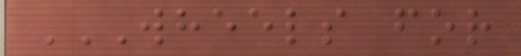WHEELS FOR
